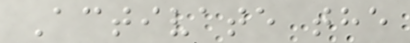Activate the
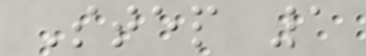Step 1
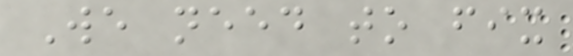We need to fix
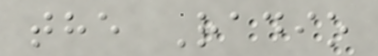the Radio
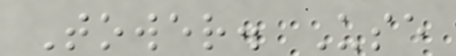Tower. Use
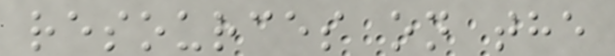resources on the
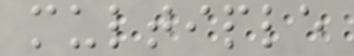multiple
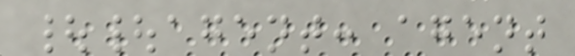||agent: agent
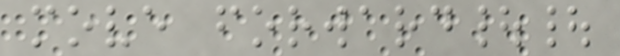move forward||
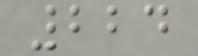224
